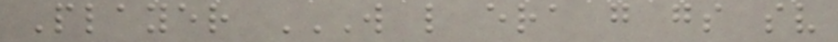Player W L ERA G GS SV
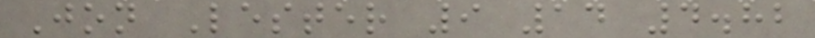Jon Lester 9 14 4.82
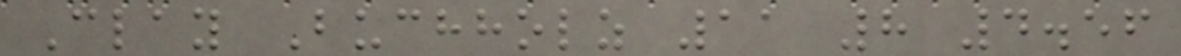Clay Buchholz 11 8 4.56
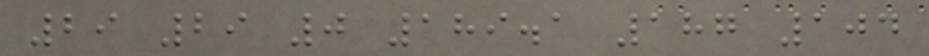29 29 0 189.1 187 104
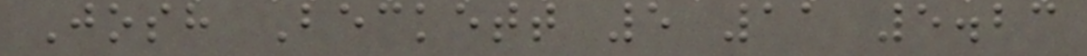Josh Beckett 5 11 5.23
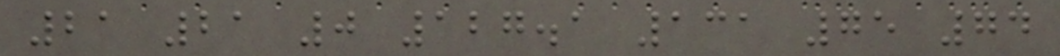21 21 0 127.1 131 75 74
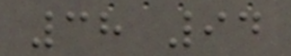38 94
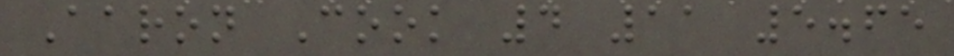Aaron Cook 4 11 5.65
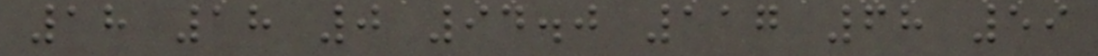18 18 0 94.0 117 68 59
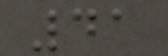41
